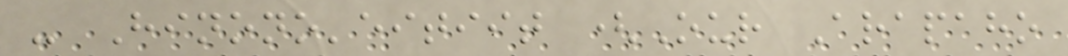- Hinono'eitiit (Our Arapaho
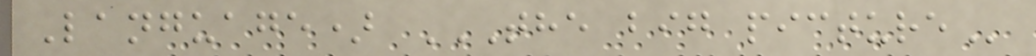Language) THE BIG PICTURE
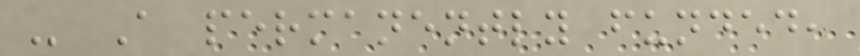- A permanently funded,
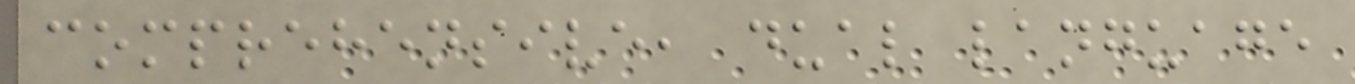comprehensive, dual language
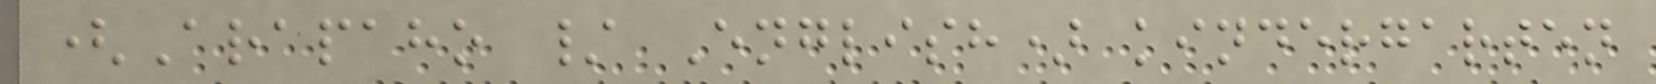(Arapaho / English) kindergarten
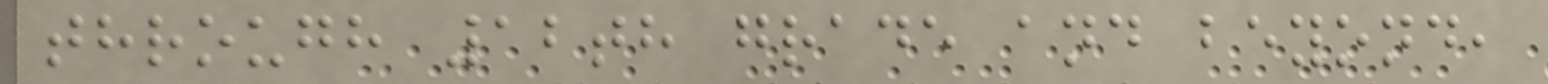through 12th grade and beyond,
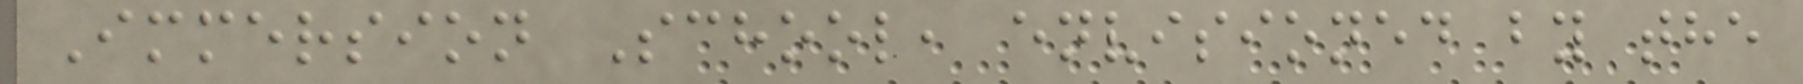Immersion School, envisioned by the
